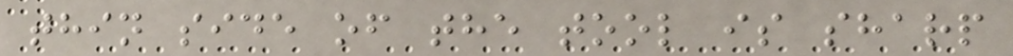thin side of the tool is sharp
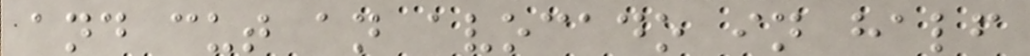and cut an avocado in half
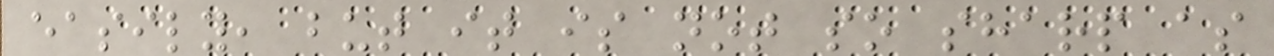easily, but it is not so sharp as
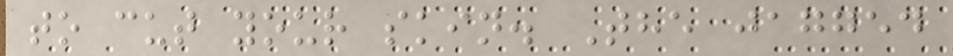to cut your skin. The jagged
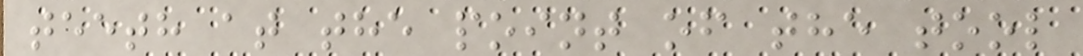teeth at the point of the tool
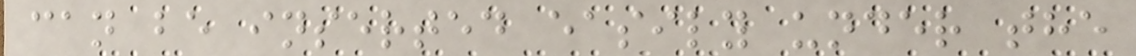can be inserted easily under the
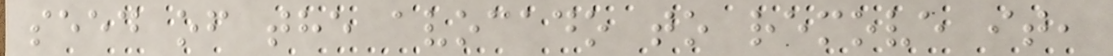seed of the avocado to remove it,
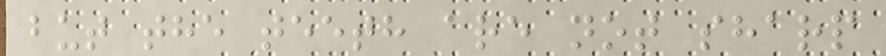but the teeth are not sharp
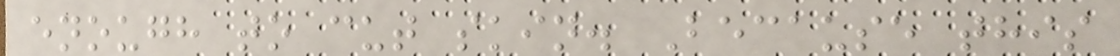enough to cut skin. Because this
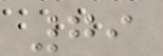79
